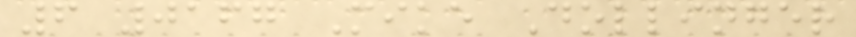6 0167 Mike Dollinger
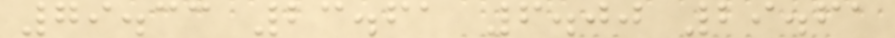79.33 23.61 6.00 29.61
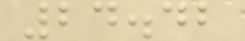24.42
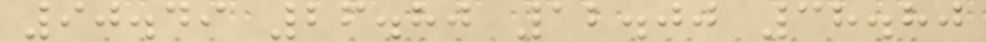90.49 26.80 12.00 38.80
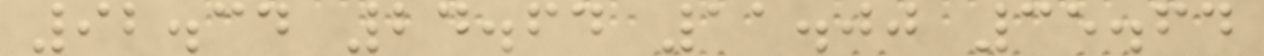92.34 24.64 11.00 35.64
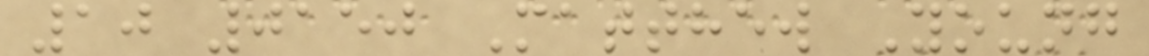10 0150 Matthew Young
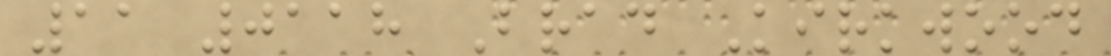11 0118 Brad Kirkwood
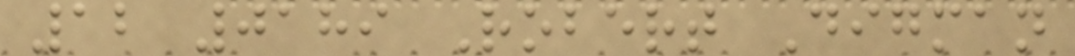12 0189 Robert Digman
